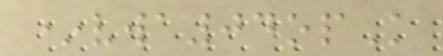*vwa04opK
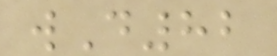wD82
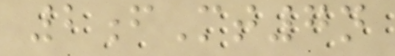2fMt7n
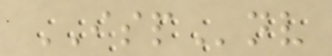ISPnv
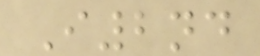I2nd
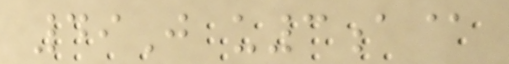49J u3a@
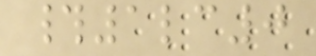#1lc0
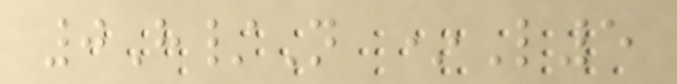0H/N *L5
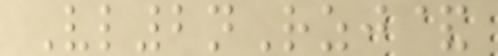Vl2nRzj&
